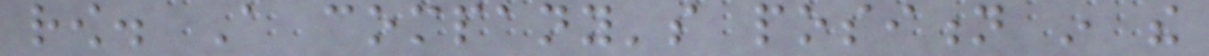row. A company's position in the
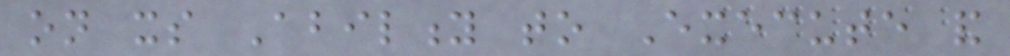on its Ability to Execute and
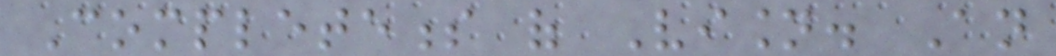Completeness of Vision. An
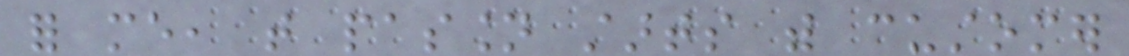for me, that passion starts with customer
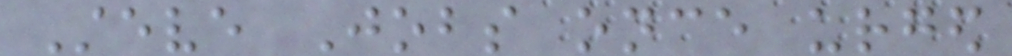Steve Jobs once urged
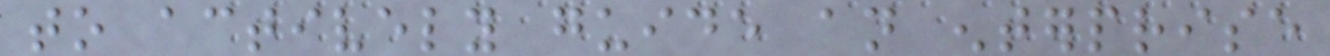to actively guide an enterprise
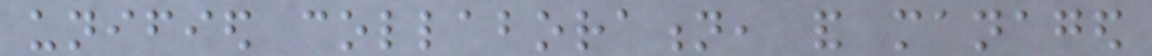unified collaboration, and managed
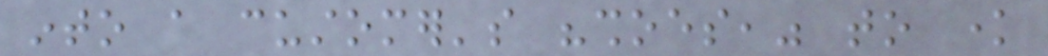into a customer's "shoes," to know
